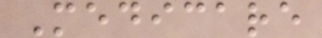Medicare
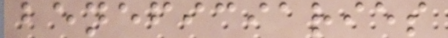beneficiaries
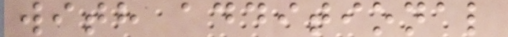with additional
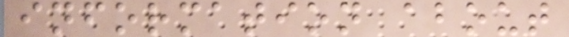information about
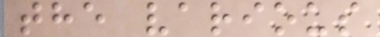the various
